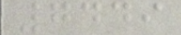7449
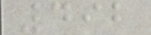492
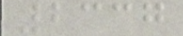2337
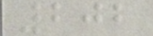202
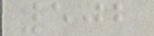502
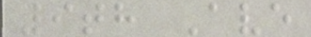9th Ave
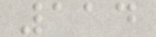114
